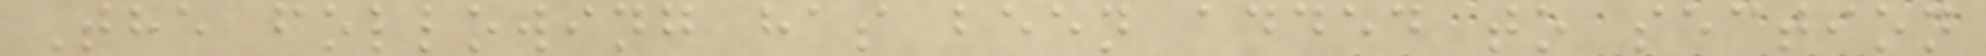The following has been added to section
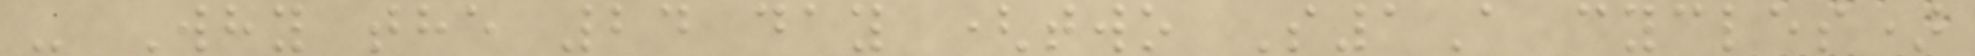- Why the 24 day (two S1A cycles)
